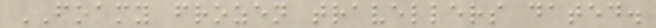FOAMY frozen travellers dated.
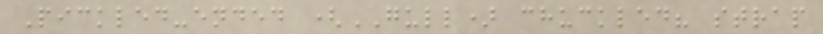Pickled-ended (GULL) chuckled? strap
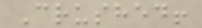Crushed!
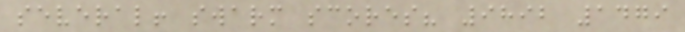several! swarm scores? 9892 1479
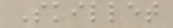Skillet
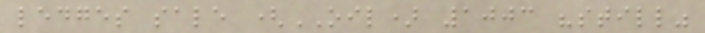ledges sale (OIL) 1003 "still"
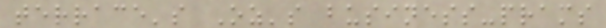terrace's Oz's business-prams
